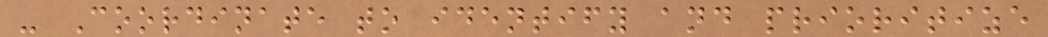- Coordinate to identify and prioritize
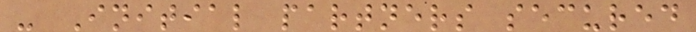- Initial partners secured
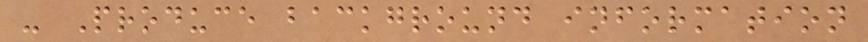- Produce background information
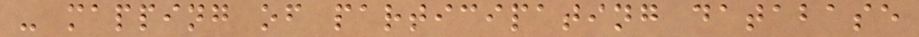- mapping of participating database
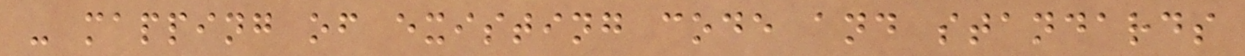- mapping of existing code and standards
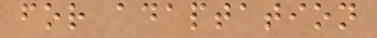for adaptation
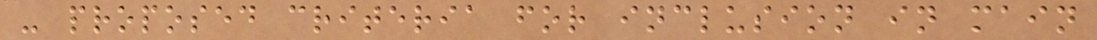- proposed criteria for inclusion in main
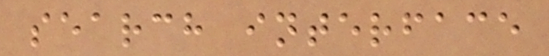search interface
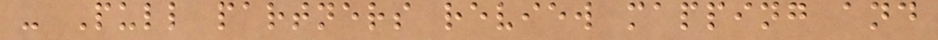- Pull partners review mapping and
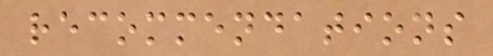recommendations
